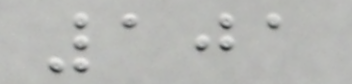101
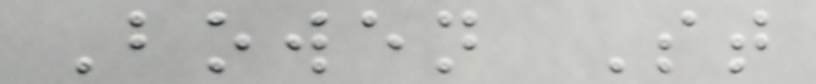Bowen St
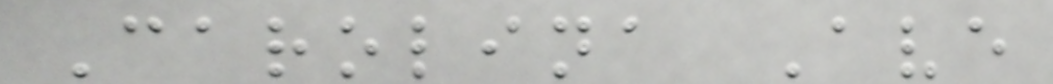Carolina Ave
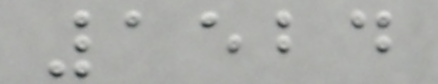1524
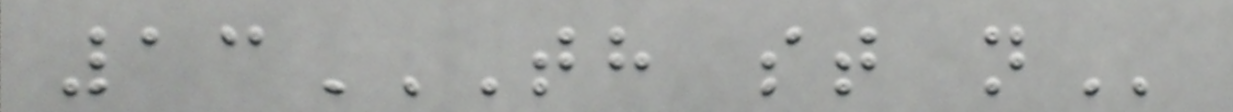13TH ST N
